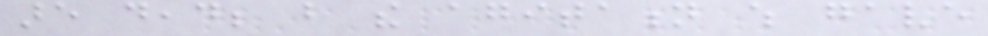are dead; but the agitation which gave
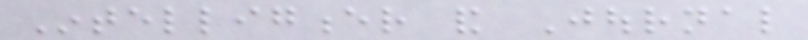Intelligencer and Journal
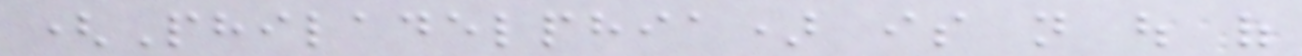(Philadelphia) is not out of
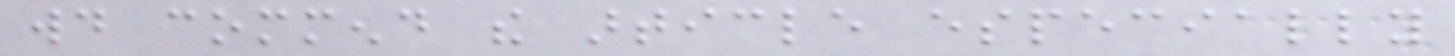would commend the article especially
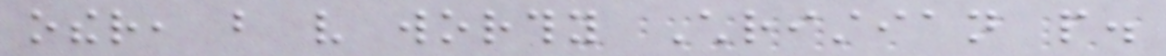other, but very worthy Christian people.
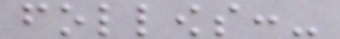follows:-
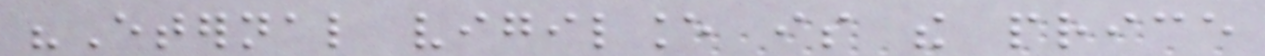"Eternal vigilance is the price
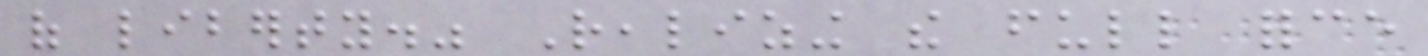of liberty." Realizing the full force
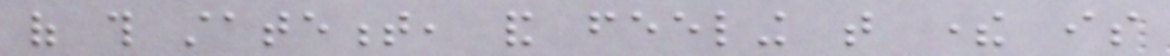of this statement, and feeling that there is
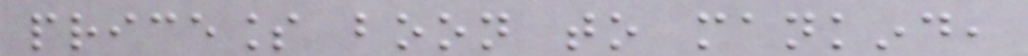priceless boon to mankind,
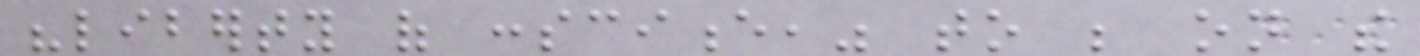"liberty of conscience," to be on the
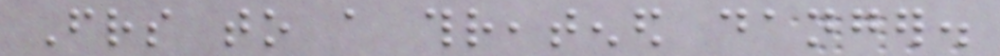Friends to a threatened danger.
